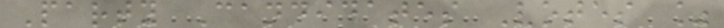Party Candidates Votes %
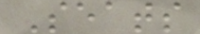Seats
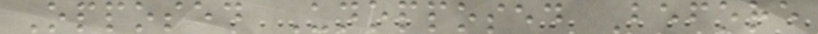Opposed Unopposed Before
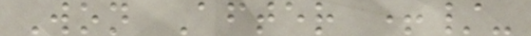Won After +/-
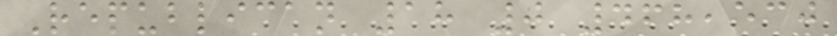Republican 18 0 468,530
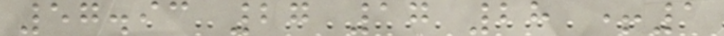57.93 27 17 28 +1
